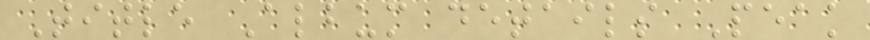Title Album details Peak
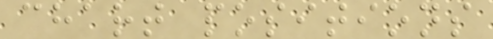chart positions
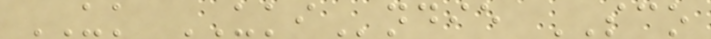UK UKIndie SCO
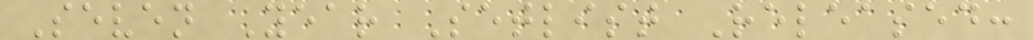Seven Year Setlist Released:
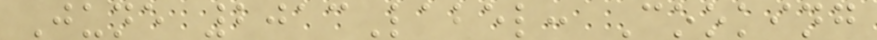June 2013Label: Cooking
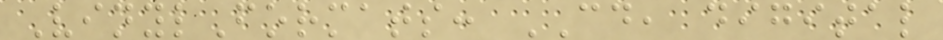VinylFormats: CD, digital
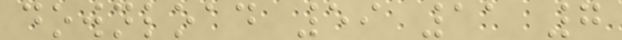download 59 11 7
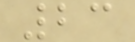23
